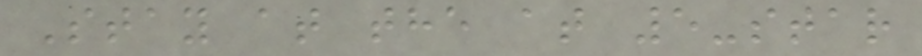Stay at the at 5-star
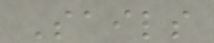Sails
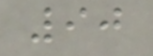90
